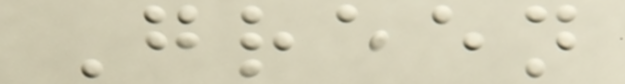Green
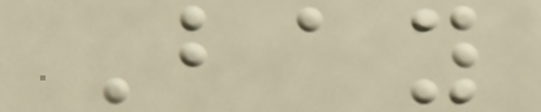Bay
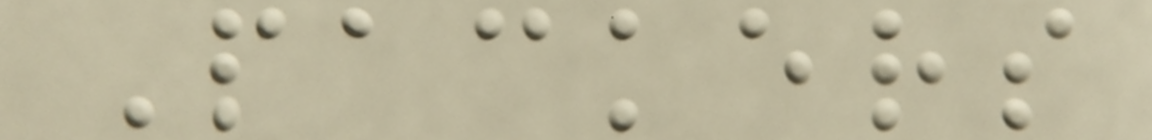Packers
